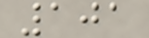101
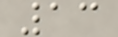13
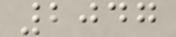2047
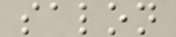salon
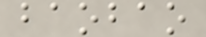baobao
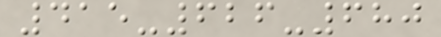415-626-680
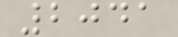2041
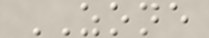ZONE
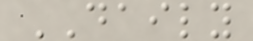DAILY
